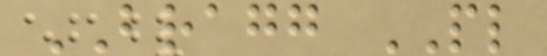BRAGG PL
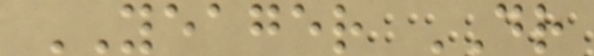YEAGER DR
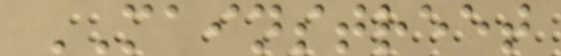MAINSTREET
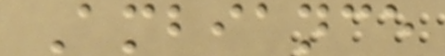Ambiance
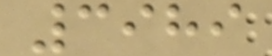3989
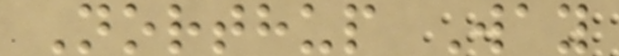Northup Way
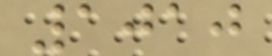1010
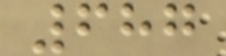687
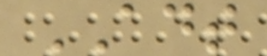ADT
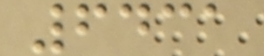6431
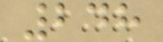248
